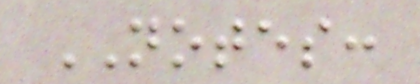NOTES:
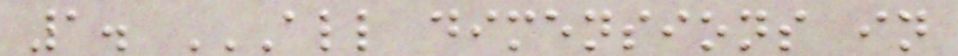1. ALL DIMENSIONS IN
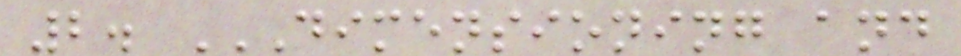2. DIMENSIONING AND
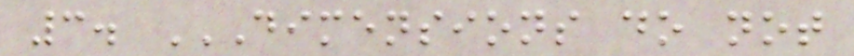3. DIMENSIONS DO NOT
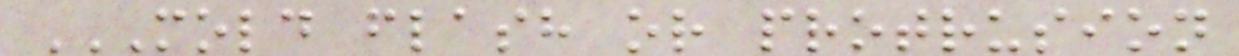MOLD FLASH OR PROTRUSION
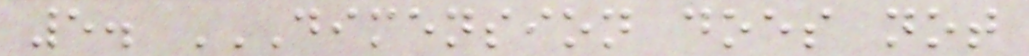5. DIMENSION DOES NOT
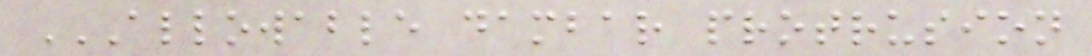ALLOWABLE DAMBAR PROTRUSION
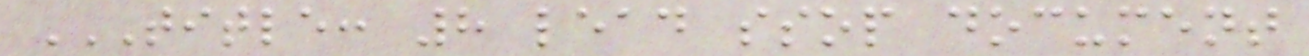TITLE: 8 LEAD SSOP DOCUMENT
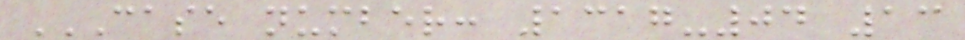CASE NUMBER: 1317-04 13
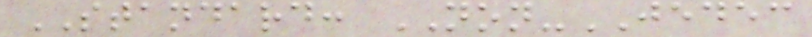STANDARD: NON-JEDEC
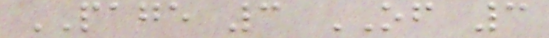PAGE 3 OF 3
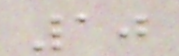10
